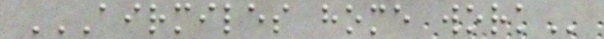AIRMILES HOME WORK
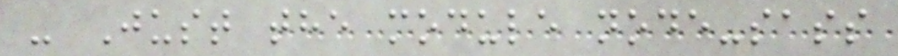- Just the module node-sass
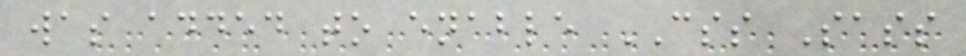was added to enable CSS Sass
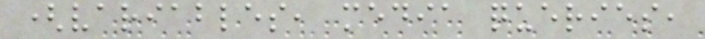(variables, media queries,
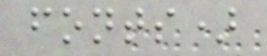fonts)
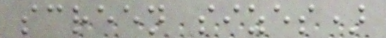screen sizes)
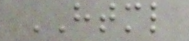HTML
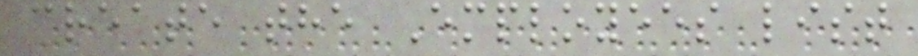create the Employees list
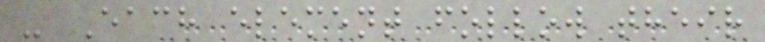- Each element follow their
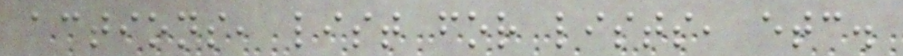actions, list for lists, etc.
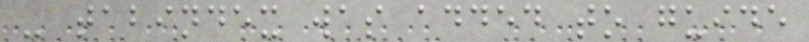- tabindex was added to guide
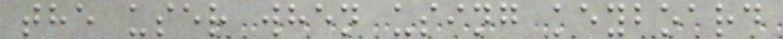the user when using keyboard
